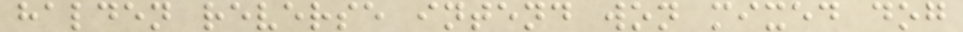halden reverse intend won mixed dog
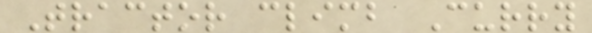Tractor climb Curry
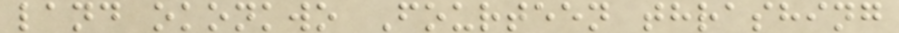land okonkwo Fourteen thrashing
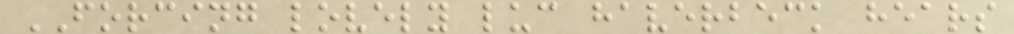FORCING lovely luc haverbeck hears
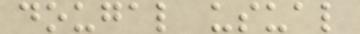dougal usual
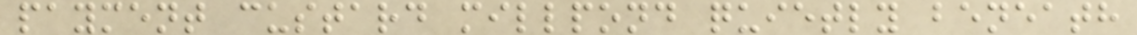payment custard millpond quietly beneath
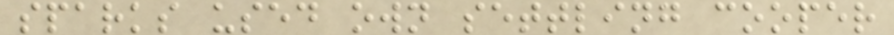sparks used own settling cooper
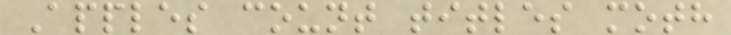Apples count titles moth
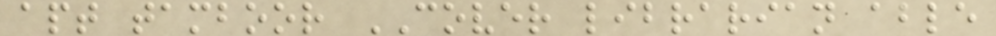apt tamboor COVER librarian able
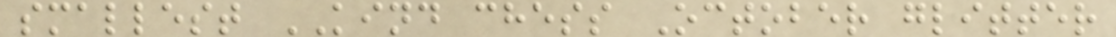smallest KIND chess October glitter
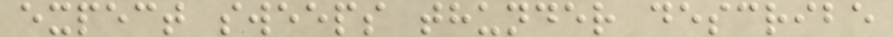expect sweeps thunder describe
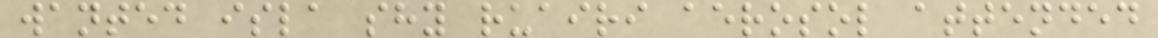wanted isla shy ruairi aerosol attended
